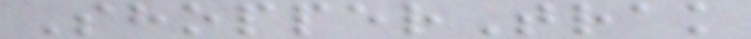ShopperTrak
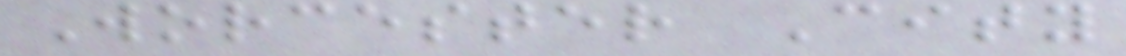Worcester City
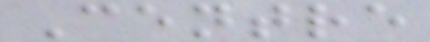Centre
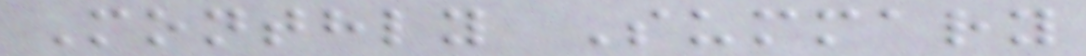Monthly Summary
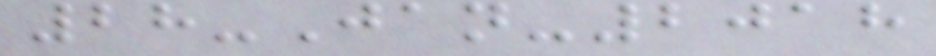28-Jan-2018
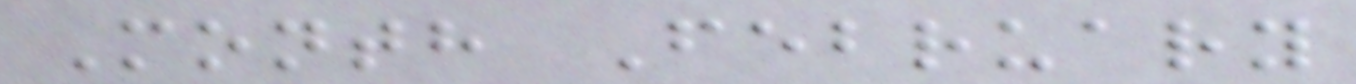Month February
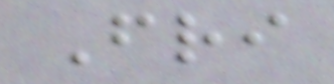Fri
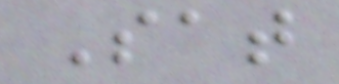Sat
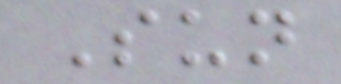Sun
